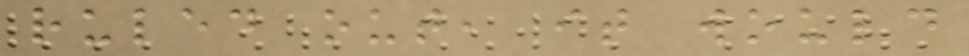ruled out, it would
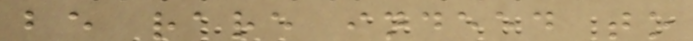be rare indeed to
